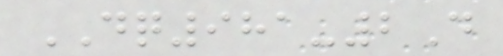DQ981-2D
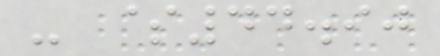- $44.90
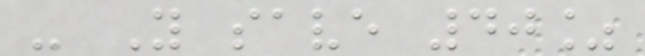- You save 40%
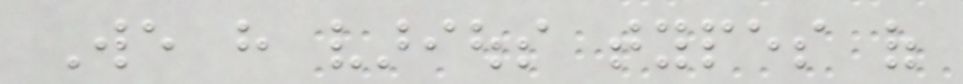We have various types of
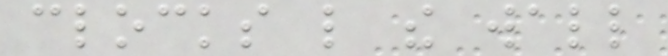clocks like the wall
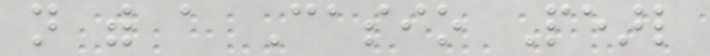not with a Casio Pearl
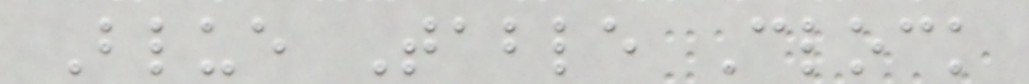Blue Table Clock
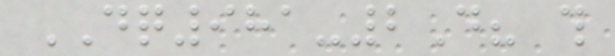DQ981-2D? this
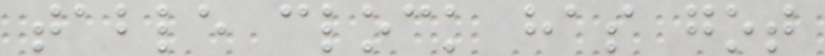table clock has got
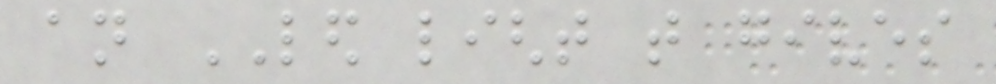an LED light that gives
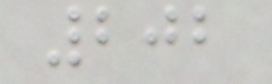202
